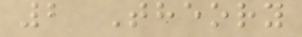2 Theory
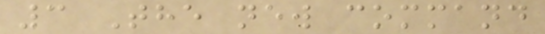3 The new command
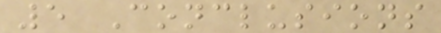5 Conclusions
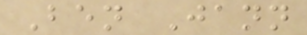Ben Jann
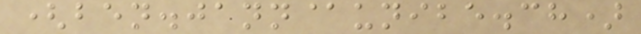(ben.jann@unibe.ch)
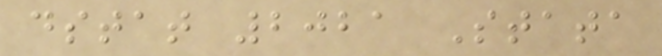dstat 2021 Stata
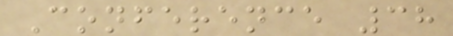Conference 38
